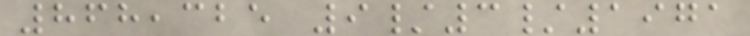868,325 9/3/1971
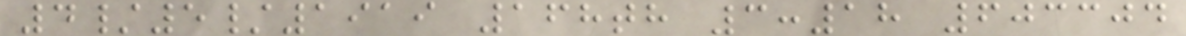4/5/1919 168th 3:18 603304
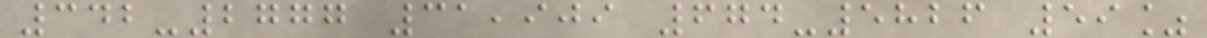342-2777 31,909 674-5826 59%
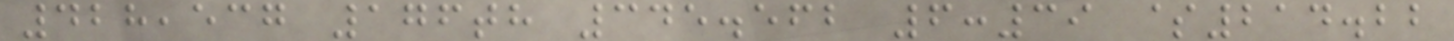428,537 176th 345.562 6:39 $214.22
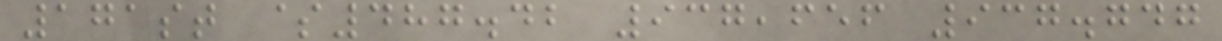171st $487.42 937,656 937.747
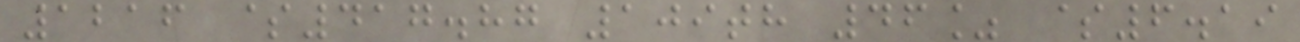1216 $417.87 109th 46% $6.19
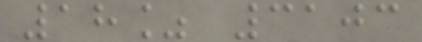18% 3103
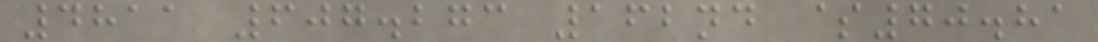4811 607.273 162nd $70.81
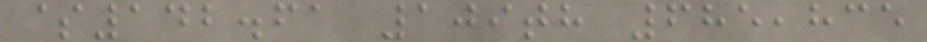$142.61 109th 685,835
